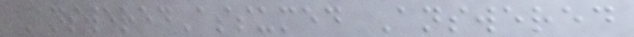AnsweredAssumed Answered
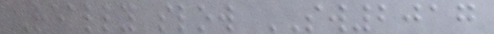Really slow SW2017
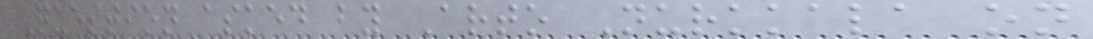Question asked by Arto Nurkkala on
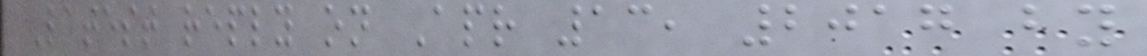Latest reply on Apr 13, 2017 by
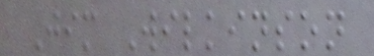Jim Wilkinson
